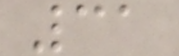31
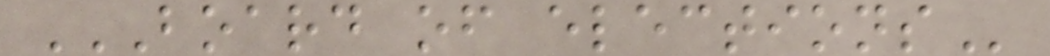BOARD OF ELECTIONS
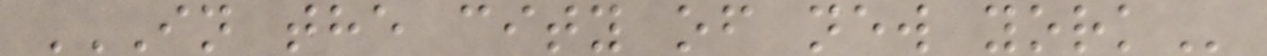IN THE CITY OF NEW YORK
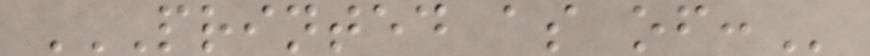PRINTED AS OF:
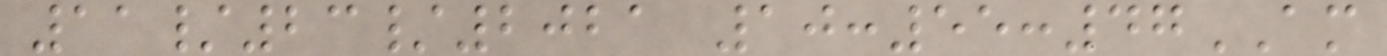11/23/2021 10:55:47AM
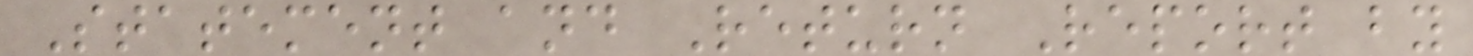Statement and Return Report by
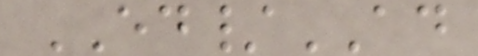ED/AD
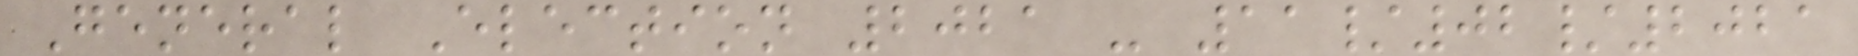General Election 2021 - 11/02/2021
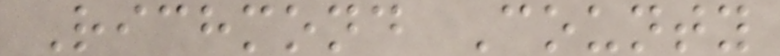Richmond County
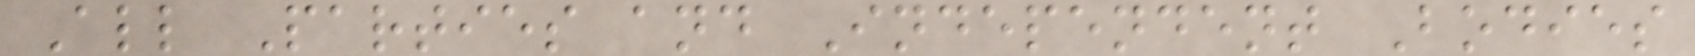All Parties and Independent Bodies
